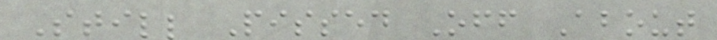Still Pissed Off About
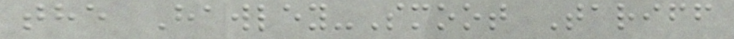the Hawley-Smoot Tariff
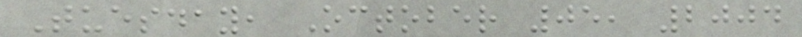Tuesday, October 05, 2004
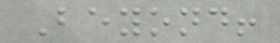Beyond!
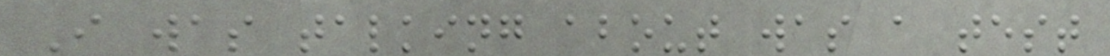I was talking about was a test
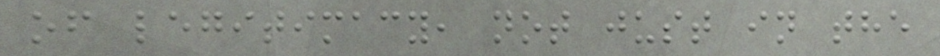of legitimacy, not just in the
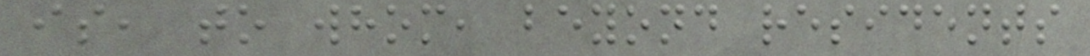is, to whom, beyond residents
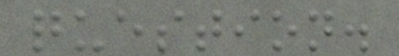question.
